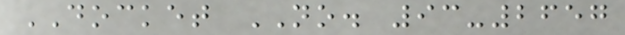DOCKET NO. 93-2657
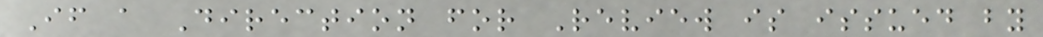If a Direction for Review is issued by
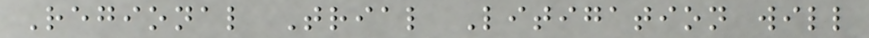Regional Trial Litigation will
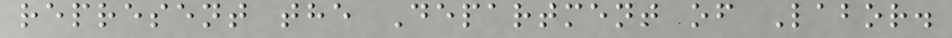represent the Department of Labor.
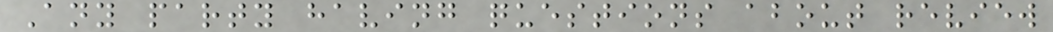Any party having questions about review
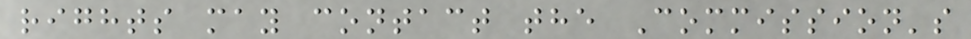rights may contact the Commission's
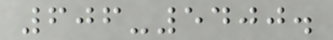606-5400.
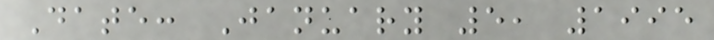Date: January 5, 1995
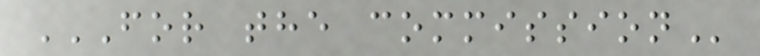FOR THE COMMISSION
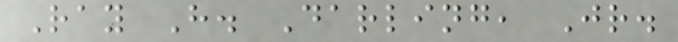Ray H. Darling, Jr.
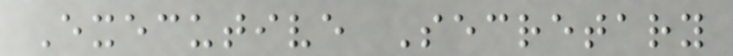Executive Secretary
